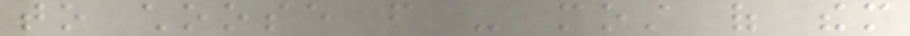to choose from - most of them
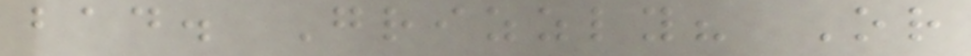bad. Grizzly? Or
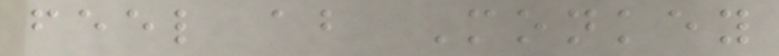feel about Monkey
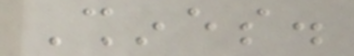Shines.
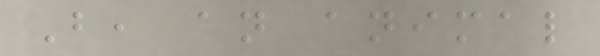But, an animal
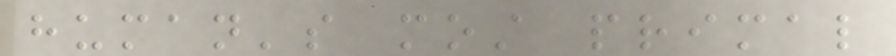human's most primal
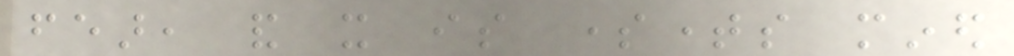fear, and it is sometimes mined
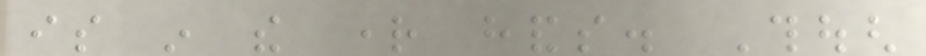is in the right hands. Though
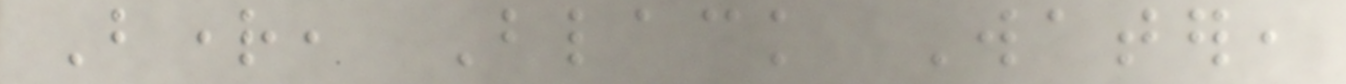Bright, Black Water,
